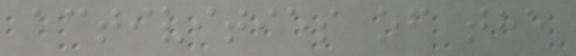activities of the
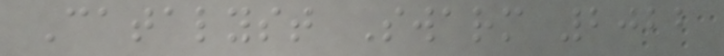Catalyst Swarm 2022
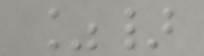%}
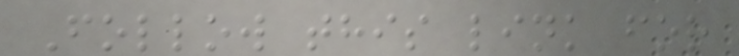Follow this link for
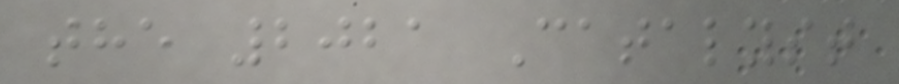the 2021 Catalyst
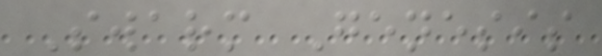Swarm Genesis
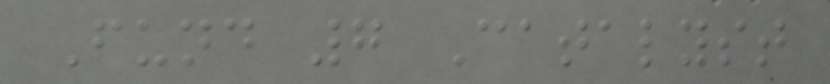Fund 7 Catalyst
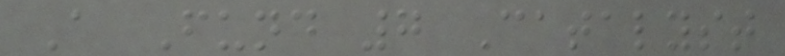A Fund 7 Catalyst
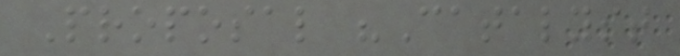Proposal "Catalyst
